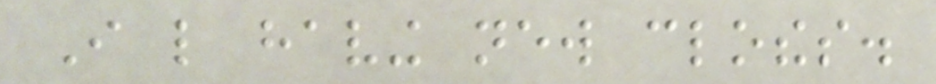I like having new clothes.
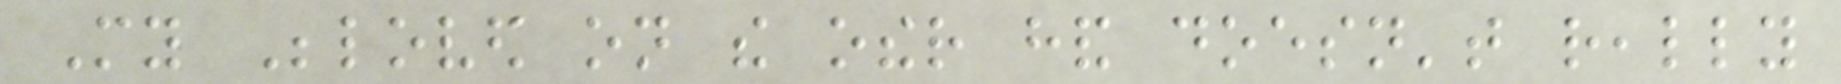My Beloved on the other hand doesn't really
